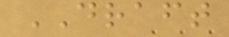DRAFT
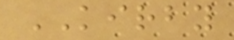KIRBY
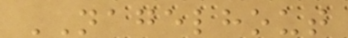NAGELHOUT
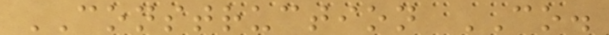CONSTRUCTION CO.
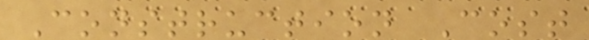Construction Cost
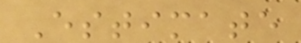Estimate
